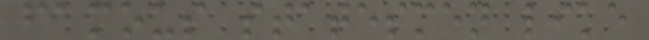famous statesmen like
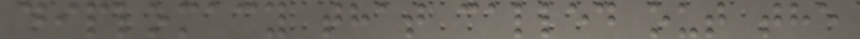diplomacy that called out the
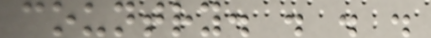country. . . .
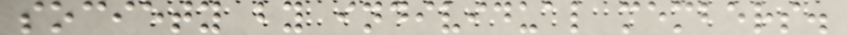society by individual members.
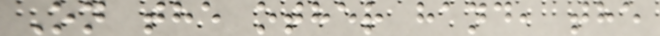On the other hand, the
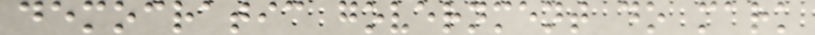democratic government do mark
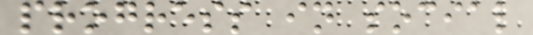progress in social
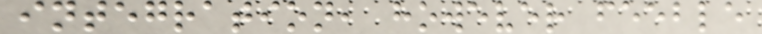integration, however feeble
